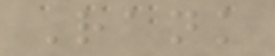Rank
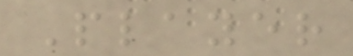Player
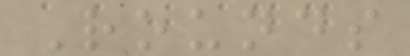Rounds
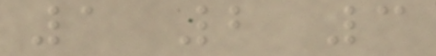1 2 3
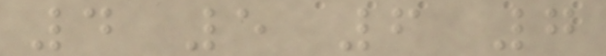4 5 6 7
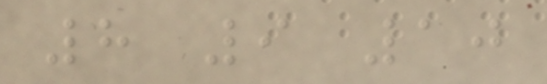8 9 10
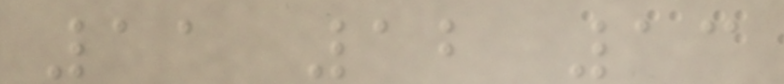11 12 13
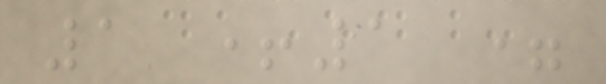1 +1 =
